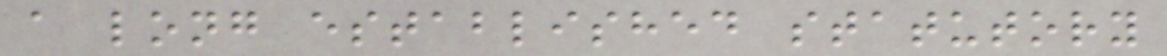a long established statutory
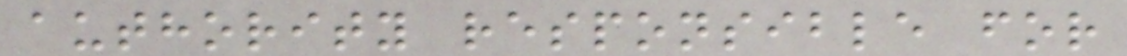authority responsible for
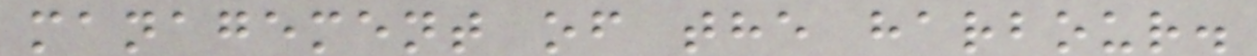management of the harbour.
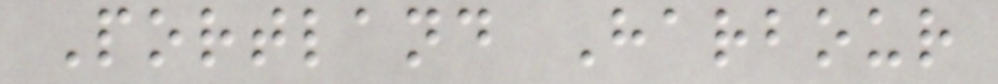Portland Harbour
